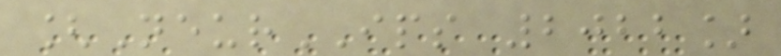[NeurIPS 2022]
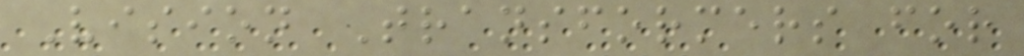Vision Transformers for
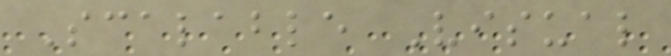Scalable Visual
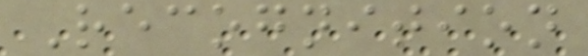Recognition
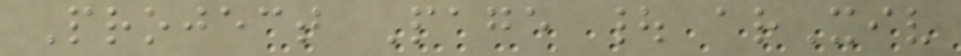Project Page | arXiv
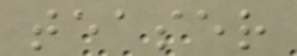teaser
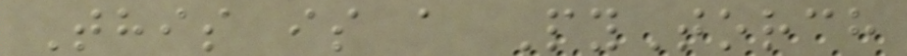This is a PyTorch
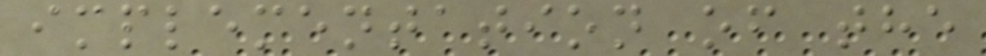implementation of the
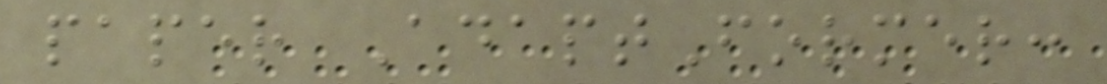paper AdaptFormer:
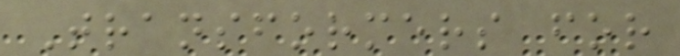Transformers for
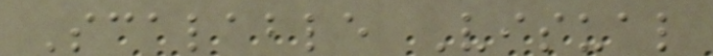Scalable Visual
